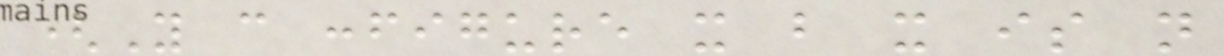(You can configure it but it is not
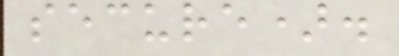secure).
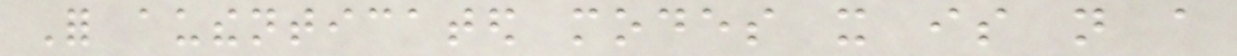For authenticated modes it is not a
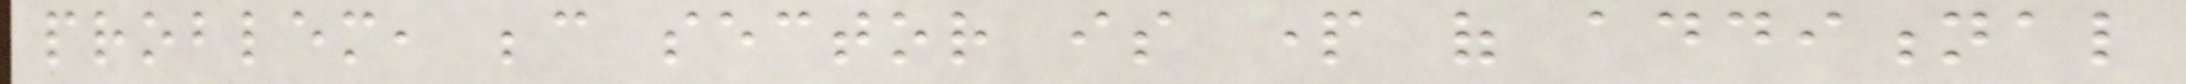problem, because sector is part of additional
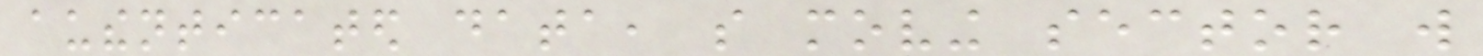authenticated data, so moving sector will
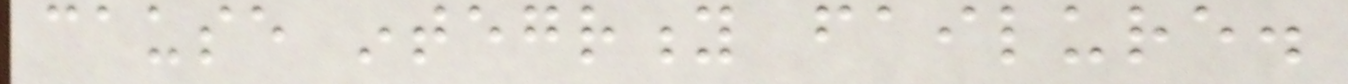cause integrity failure.
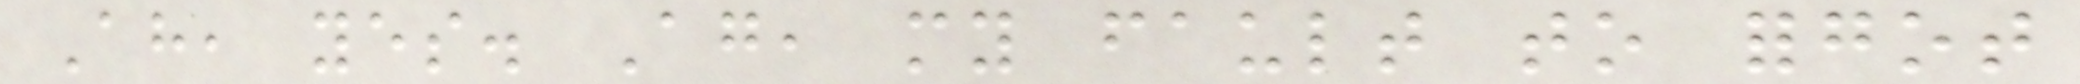Ah, yes. Again, my fault to forgot
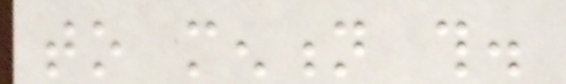to mention this.
